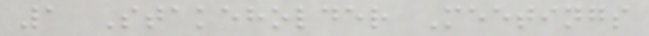1 Stakeholder Meetings
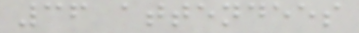36 attendees
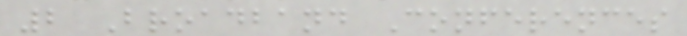2 Broadband Conferences
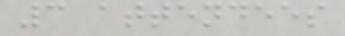3 attendees
